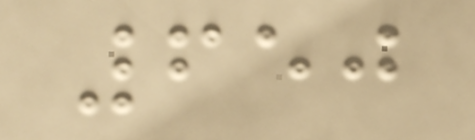650
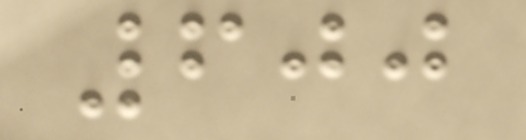600
